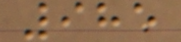985
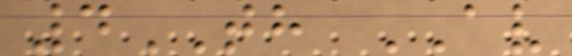4TH AV
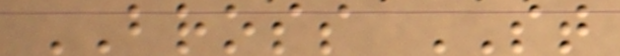BROSS ST
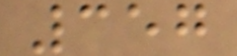357
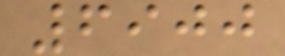6900
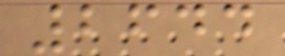2644
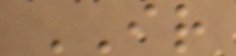IR
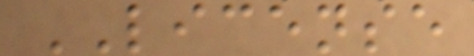LICENSE
